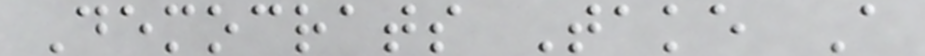Democrats Take A
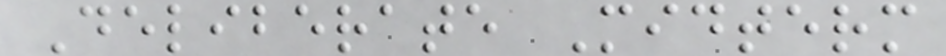Deliberate Midterm
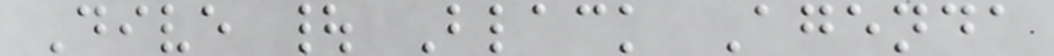Dive | Black Agenda
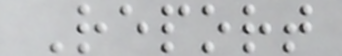Report
